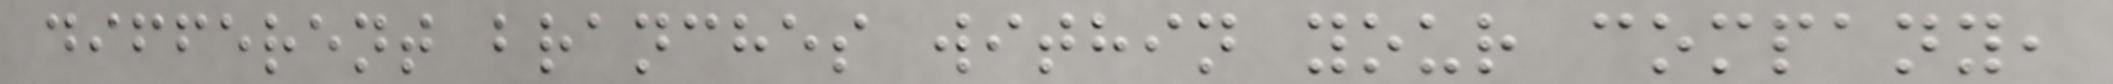different branches within your company,
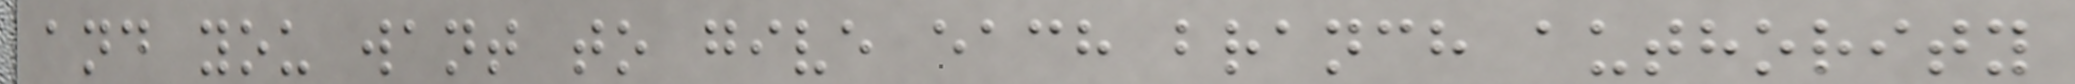and you want to give each branch authority
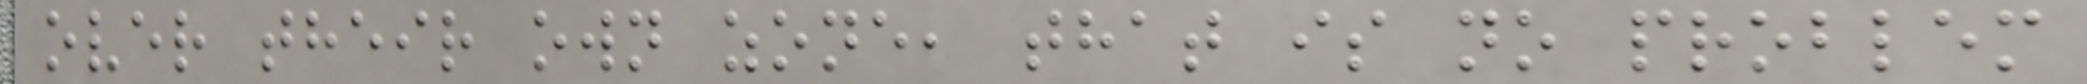over their own zone, that is no problem
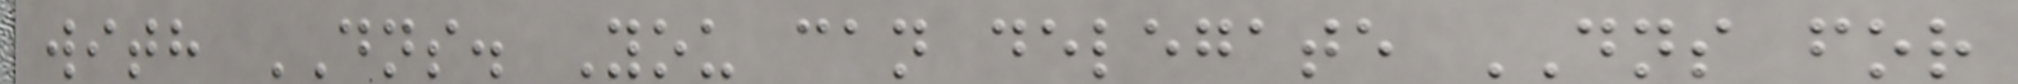with DNS. You can delegate DNS for
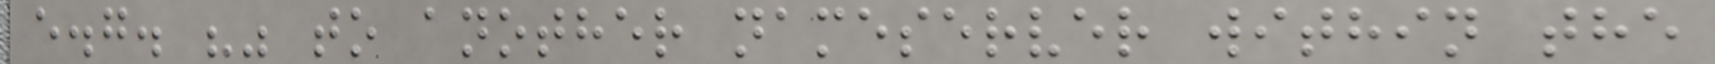e.g. "" to another nameserver within the
